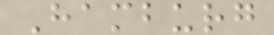Hamburg
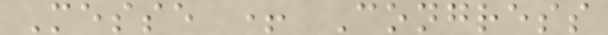Messe + Congress
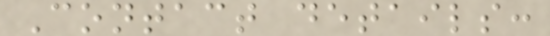Contact details:
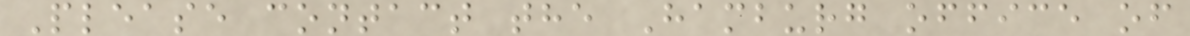Please contact the Hamburg office of
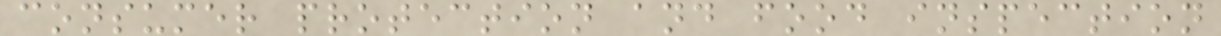consumer protection and food inspection
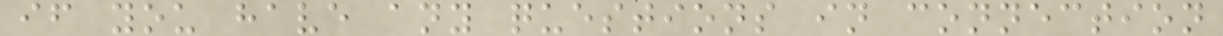if you have any questions in connection
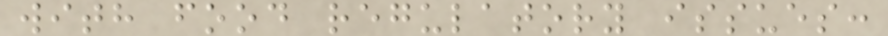with food regulatory issues:
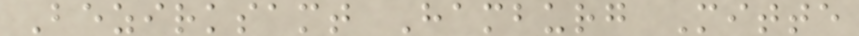Bezirksamt Hamburg Mitte
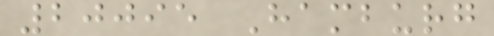20095 Hamburg
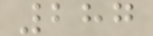287
